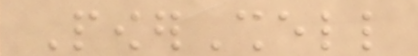PowerShell
